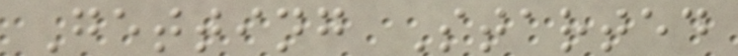Getting Started
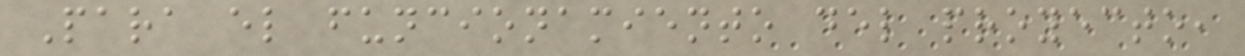Para el funcionamiento del proyecto,
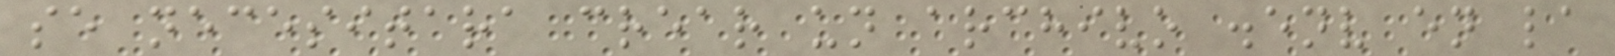se necesitara crear un archivo .env en la
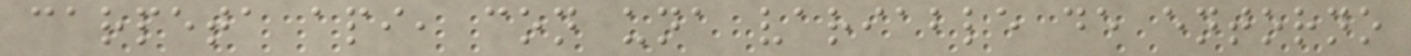carpeta api, con una variable de entorno
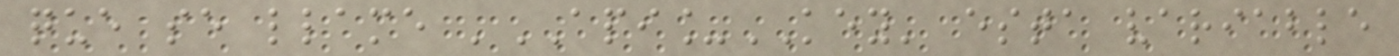que se llame 'API_KEY' esta variable
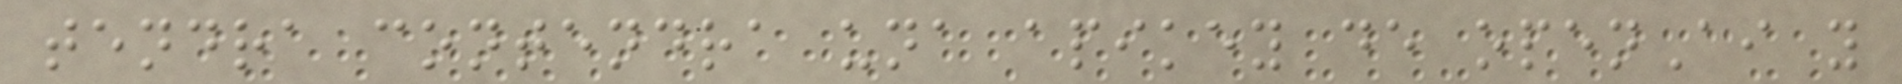tendra contendra una apikey de openAi y
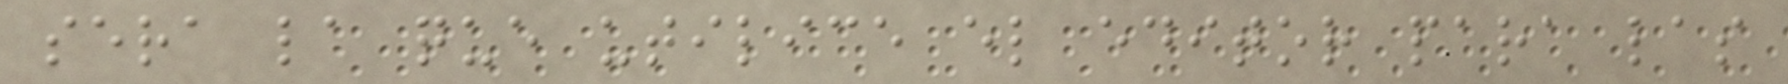sera la que utilice el editor para las
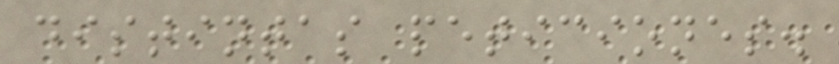distintas peticiones.
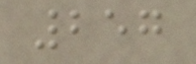257
